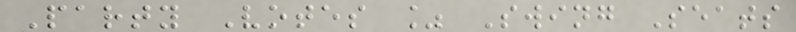Party Votes % Swing Seats
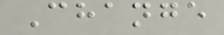Change
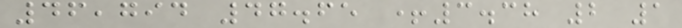46,794 47.65 +3.38 2 1
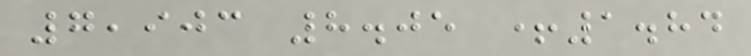7,903 8.05 +1.84
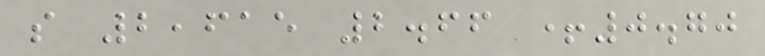s 2,615 2.66 +0.70
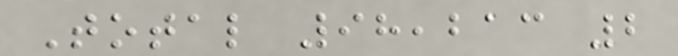Total 98,213 2
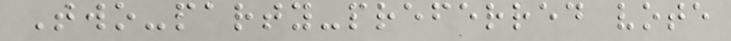Two-party-preferred vote
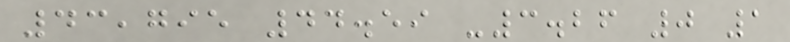43,795 44.59 -3.26 0 1
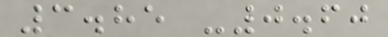3.85 -0.60
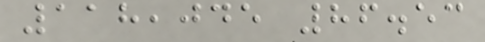118,045 86.53
